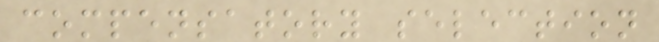compensatory selection
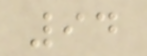94
